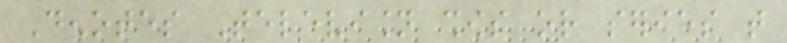Denotes Television shows or series that
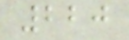220
